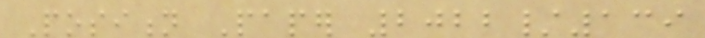Position Paper 2022/139
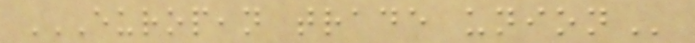EUROPEAN TRADE UNION
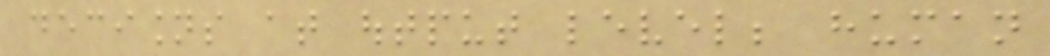decisions at output level; human
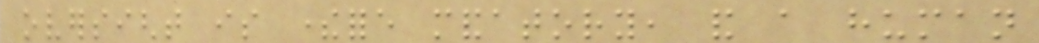oversight is therefore mandatory, and a human
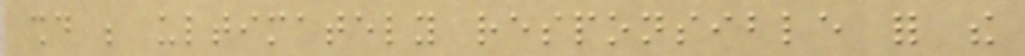should be ultimately responsible for the
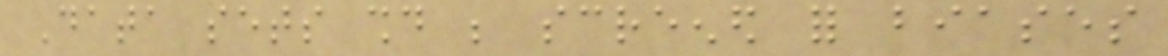Data sets should be screened for biases
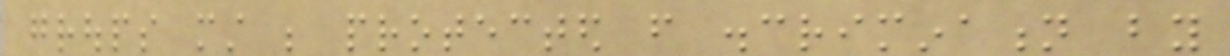groups must be protected from discrimination by
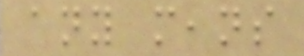any means
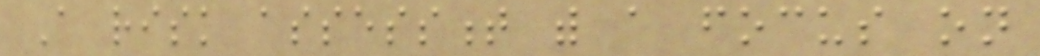A risk assessment with a focus on
